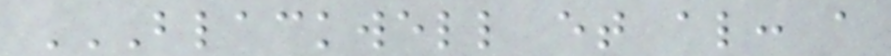BLACKWELL ET AL: A
